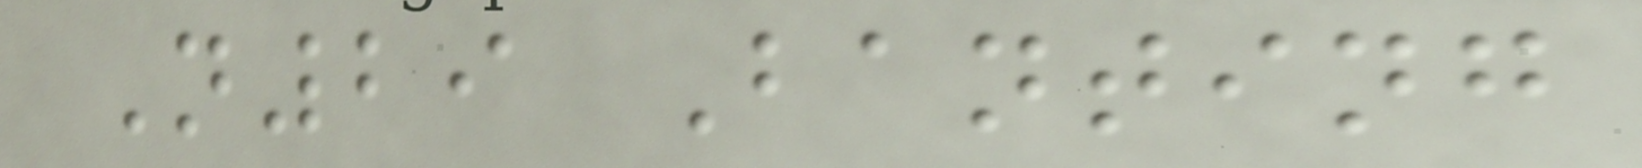N29 Banting
